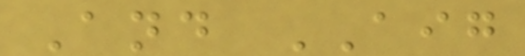And AIG
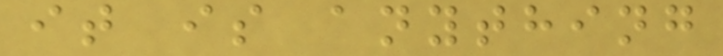it is anything
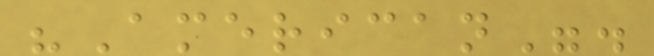"American".
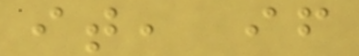it, if
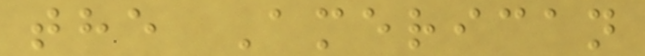the American
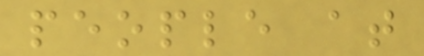people at
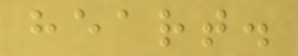heart.
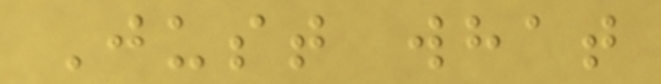Just what
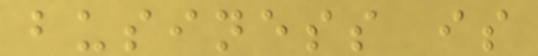business is
